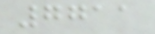7711
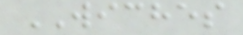WICHES
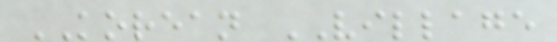KOREAN VILLAGE
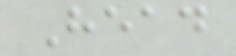Head
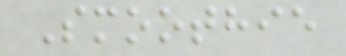Smoothie
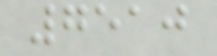7510
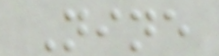Nine
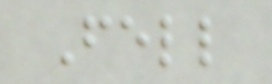Fell
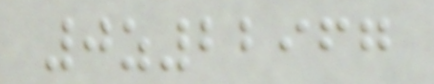0z22967
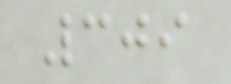309
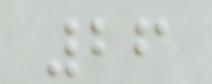26
